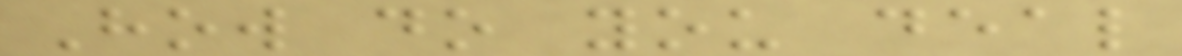How do you deal
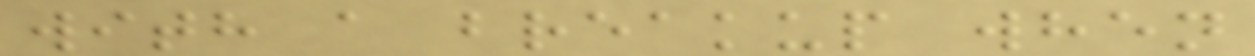with a breakup when
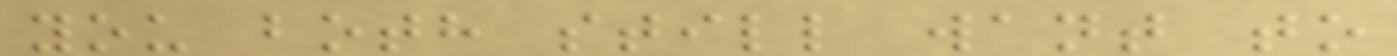you both still want to
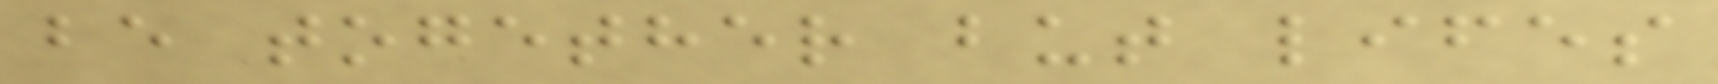be together but lifes
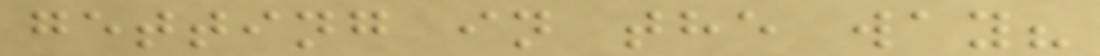getting in the way?
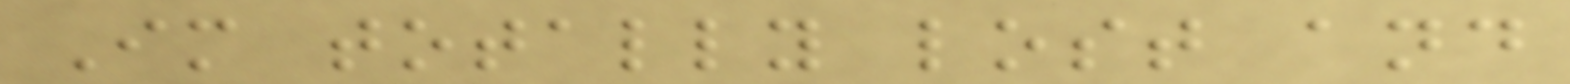Im totally lost and
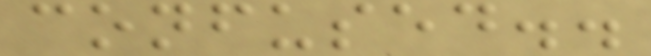confused..
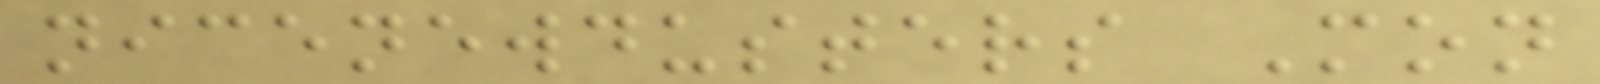nicenewdusters Mon
